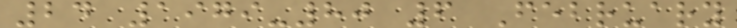24 1979-80 6 February
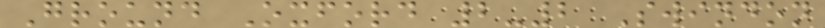Ground Oxford 2-2 Swindon
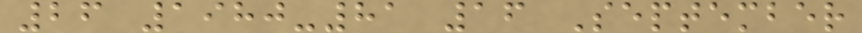26 1980-81 16 September
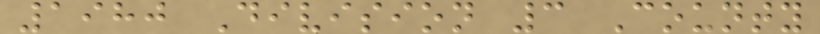1980 Division 3 County
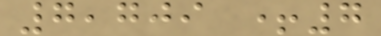7,709 +7
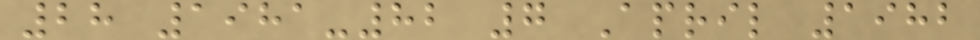28 1981-82 7 April 1982
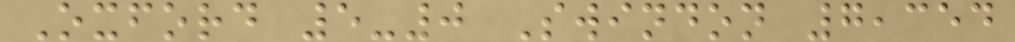Oxford 5-0 Swindon 7,354
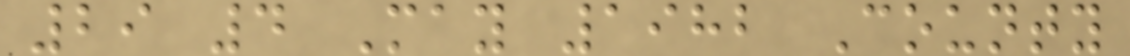29 4 May 1982 County
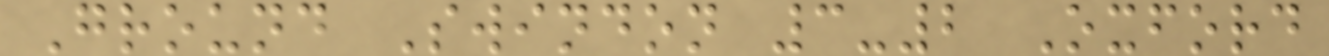Ground Swindon 3-2 Oxford
